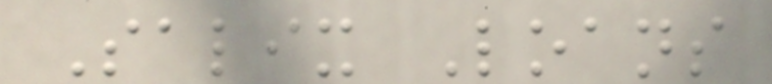Salix Loans
